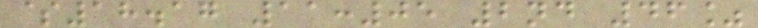$18.17 11:05 2nd 46%
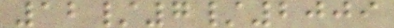12/7/2009
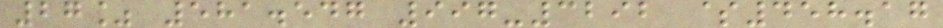27% 581.547 997-3292 $458.17
